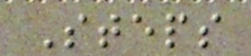Steps
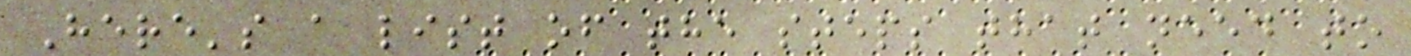Here's a list of the steps that need to
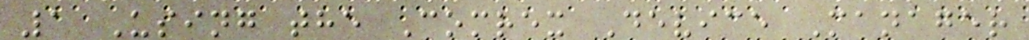1 Using the Comrex Device Manager
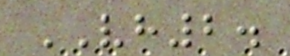VH2.
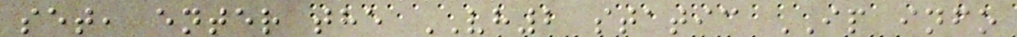set, enter the VH2 static IP info
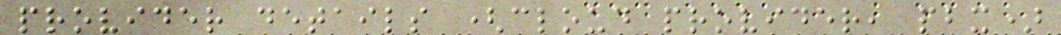provider details (cloud provider, pbx)
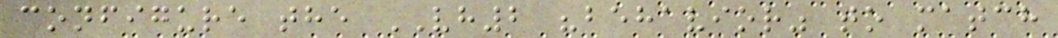configure the VH2 "behavior" to match
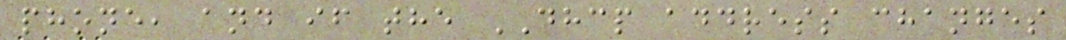phone, and if the DHCP address changes
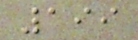199
